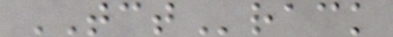TCTrack
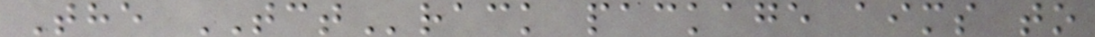The TCTrack package aims to
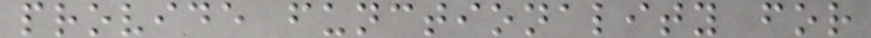provide functionality for
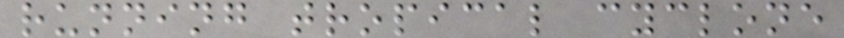running tropical cyclone
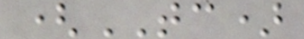(TC)
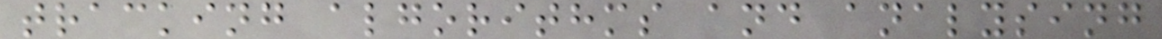tracking algorithms and analysing
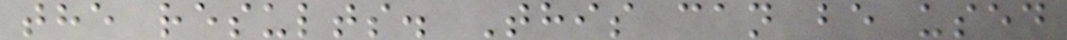the results. This can be used
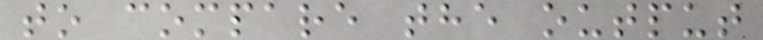to compare the output
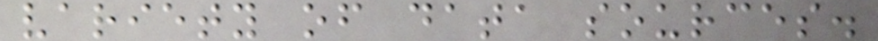variety of data sources.
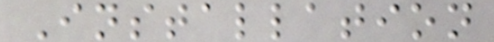Installation
